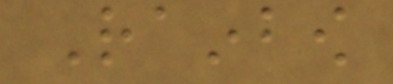Rainbow
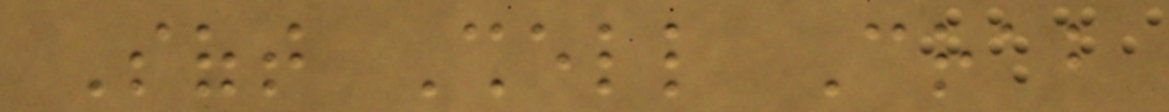Soft Shell Crab
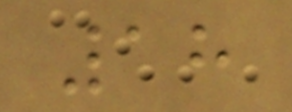18
